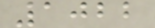1022
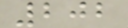202
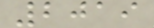2019
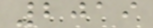2019
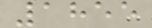1855
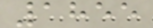1855
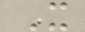X
